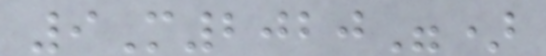9M2020")
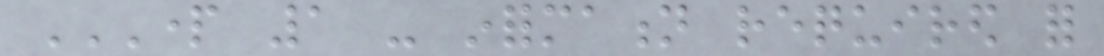PART 1 - INFORMATION REQUIRED FOR
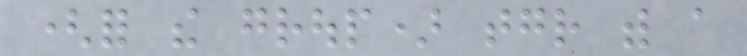(for the group) together with a
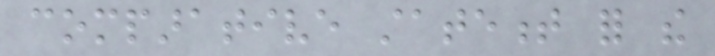comparative statement for the
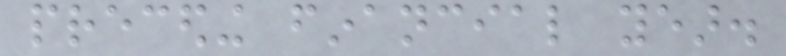preceding financial year.
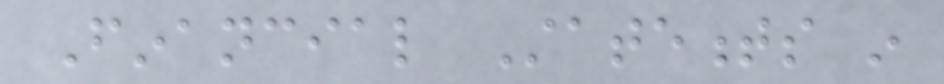Financial Statements in
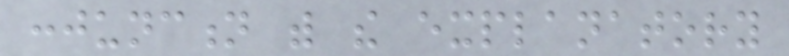conjunction with the explanatory
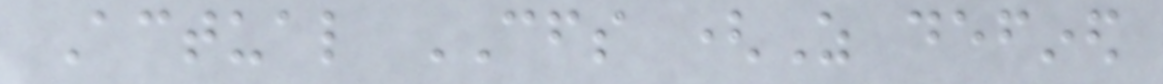Actual CFS (As defined
